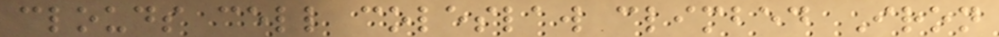clouds cell coleslaw climbed Iron
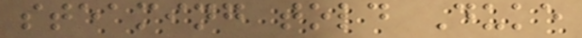steaming told Duke
